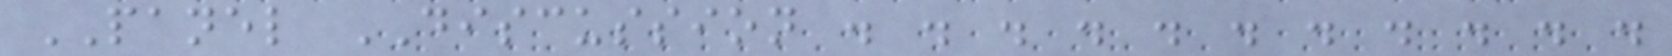PANEL DISCUSSION . . . . . . . . . . .
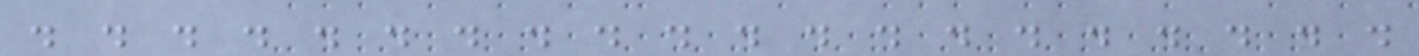. . . . . . . . . . . . . . . . . . . .
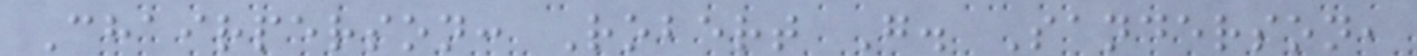Chairperson: Robert G. Sanderson,
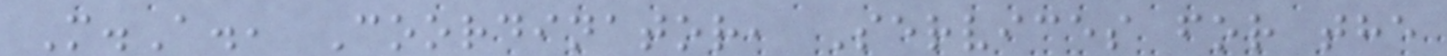M.A., Coordinator, Services for the
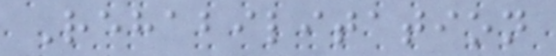Rehabilitation
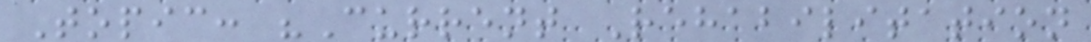Topic: "Current Rehabilitation
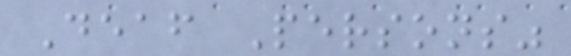Deaf Persons"
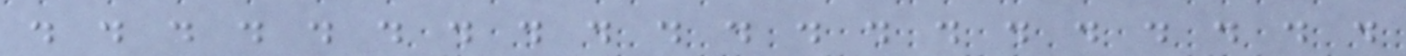. . . . . . . . . . . . . . . . . . . .
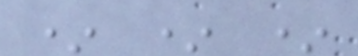* * *
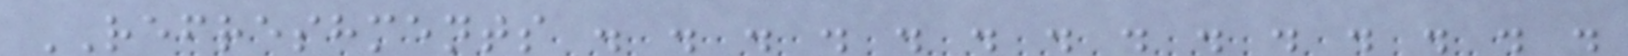REFRESHMENTS . . . . . . . . . . . . . .
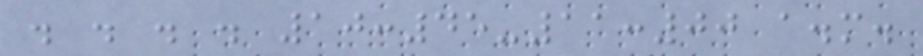. . . . 10:45-11:00 a.m.
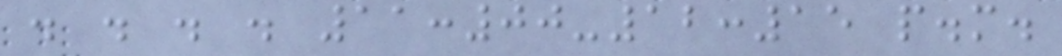. . . . 11:00-12:15 p.m.
